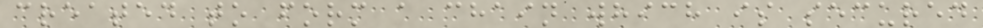created to form a chain which is secured
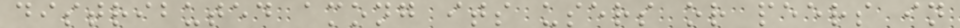distributed among its users or peers in
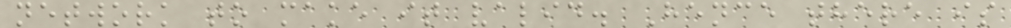network to make it valid. Hence there is
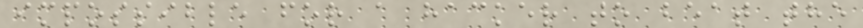impossible for a hacker to beat the
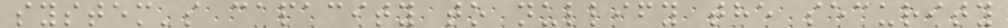system's capacity to nullify the security
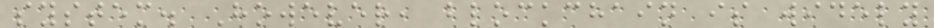system. However, blockchain is widely
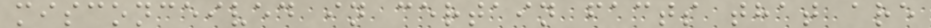misconceived in certain facts that are
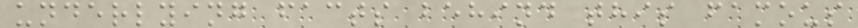underlying facts behind this famous
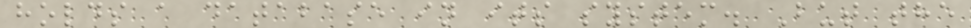holds a database in its system. But the
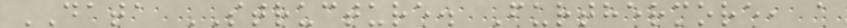DATA STRUCTURE. Furthermore, a
